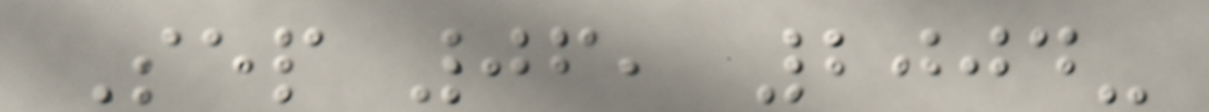Sep 06, 2004-
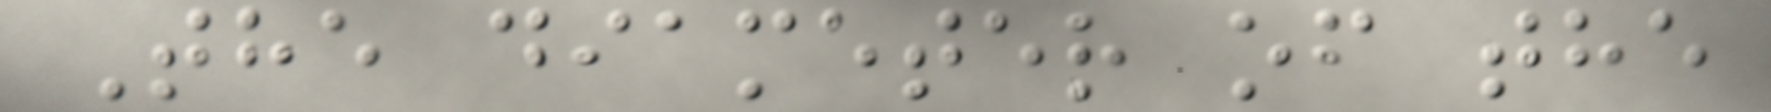The diameter of the
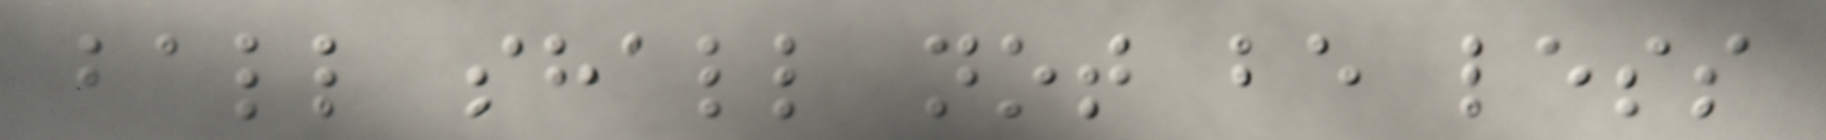ball shall not be less
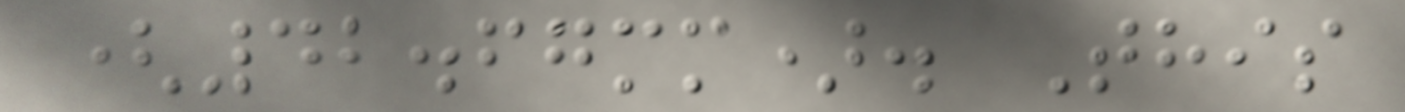(42.67mm). This
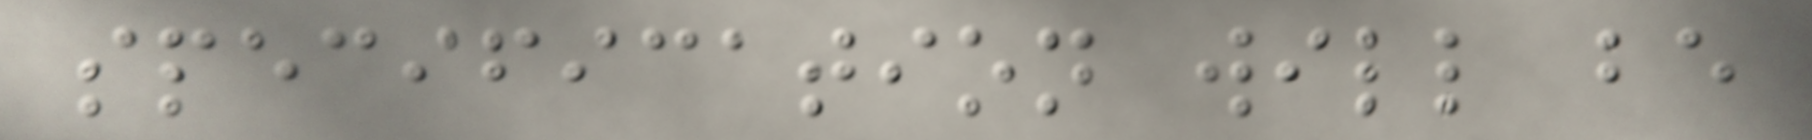specification will be
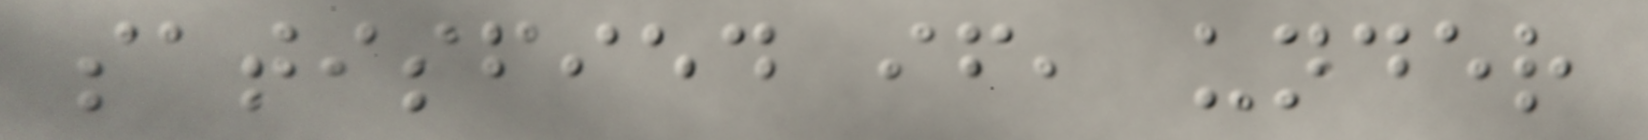satisfied if, under
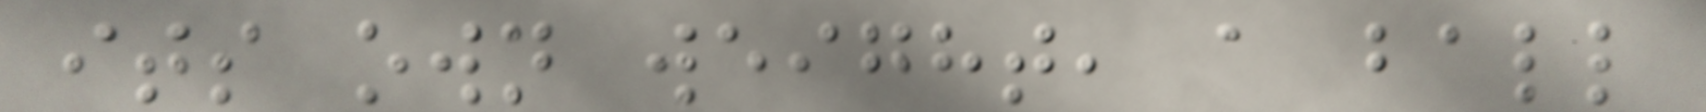its own weight, a ball
